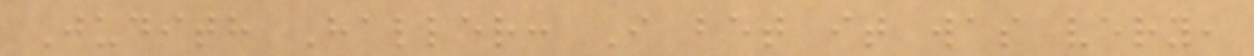Judith Haller: I bet it was very,
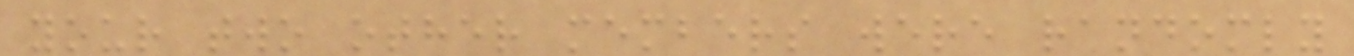your two other members were randomly
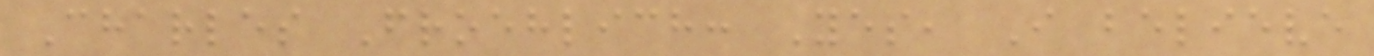Charles Froehlich: Yes, I believe
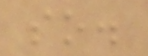so.
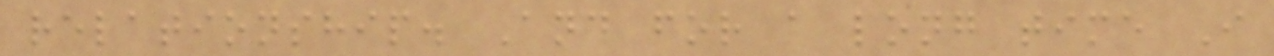relationship. And for a long time I
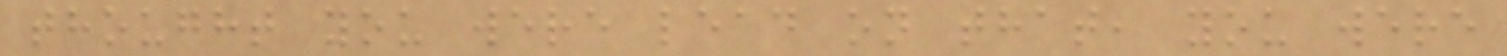thought you were lead on that, you were
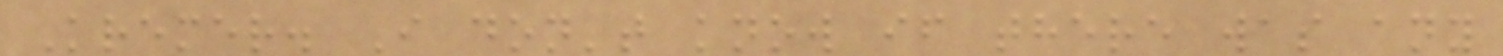Kremer. I don't know if there was any
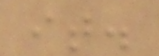it.
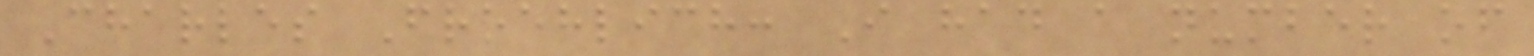Charles Froehlich: I had a number of
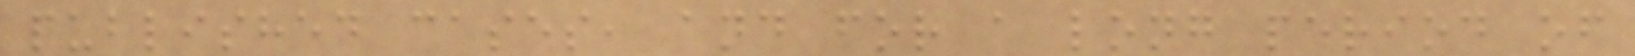published cases, and for a long period of
